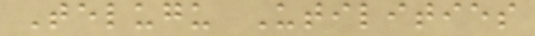Telugu Utilities
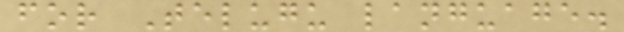for Telugu language.
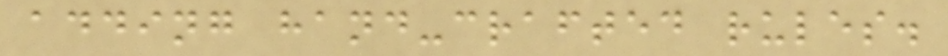adding hand-crafted rules.
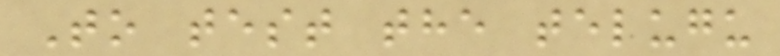To test the telugu
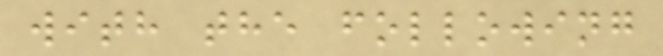with the following
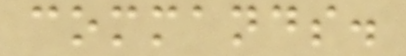commands.
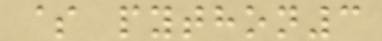$ python3
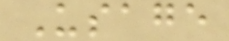Usage
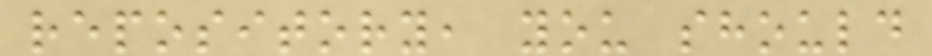repository, you should
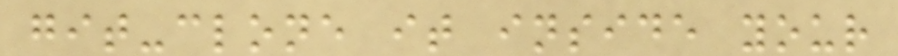git-clone it inside your
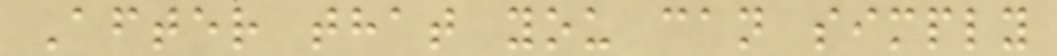After that you can simply
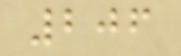206
